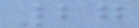27
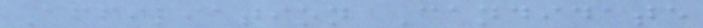Affiliation Candidate
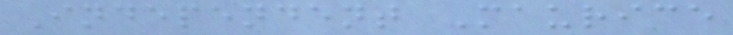Independent Maurice
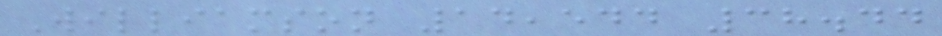Williamson 14,544 38.44
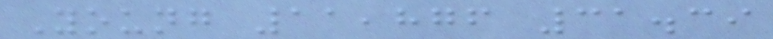Young 11,876 31.39
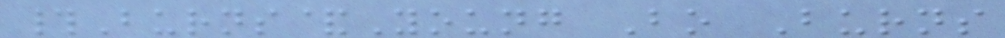#Burns&Young Bo Burns
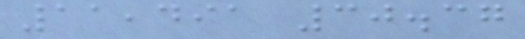11,491 30.37
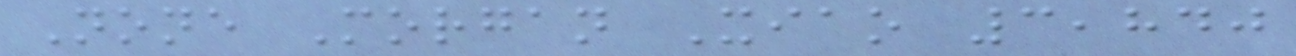None Morgan Xiao 3,840
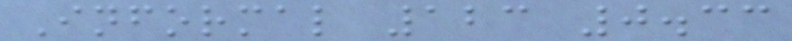Informal 123 0.33
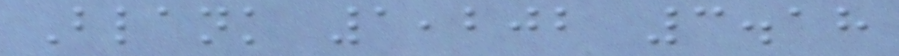Blank 1,202 3.18
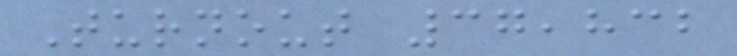Turnout 37,832
